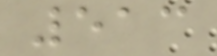513
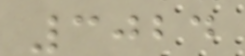3024
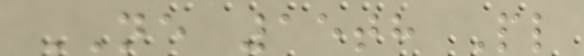NE 15th Pl
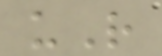uR
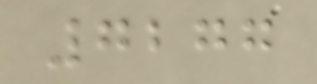7277
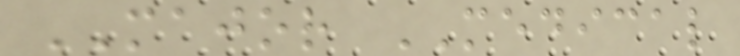MAJOR MEDICAL
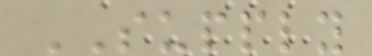SUPPLY
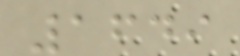1649
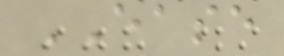EASE
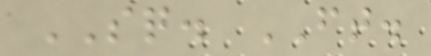SQ. FT.
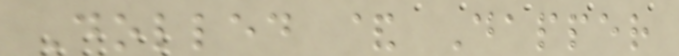Dolled & Dapper
